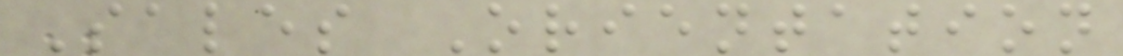Sales Orientation
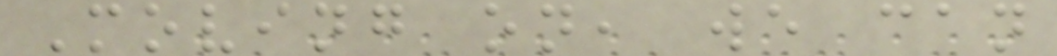Moving on, we can
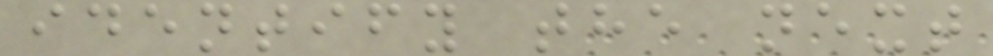identify the next
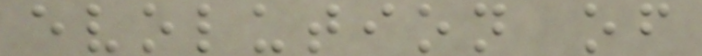evolution of
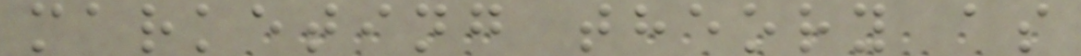marketing theory as
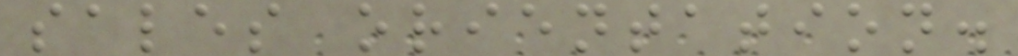sales orientation.
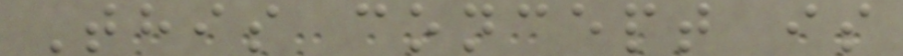This concept is
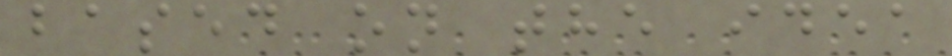based on the idea
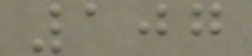107
